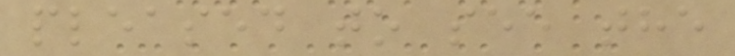pleased to see the
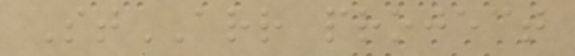StARR project
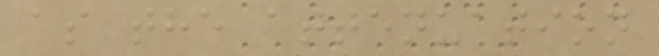as the attenuation
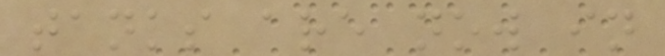tanks are now in
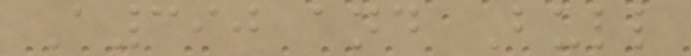A390 and Bull
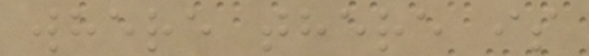where there is
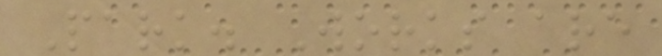Park. Works are
